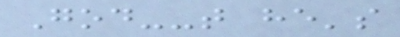God--that he's
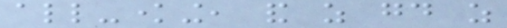all-knowing, and as good as
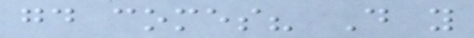good comes? Do you
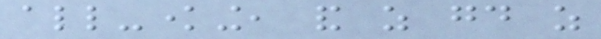all-knowing, and as good as
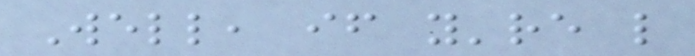Well, if you're like
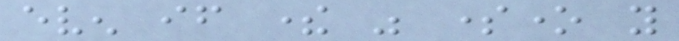even if there was someone you
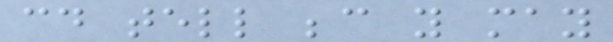could tell because you may
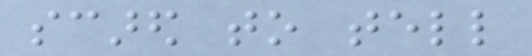scared to tell
